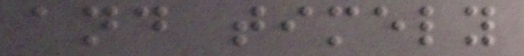and timely
